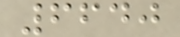6640
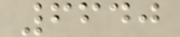6640
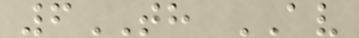6TH AV
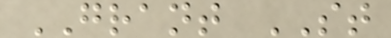GRANT ST
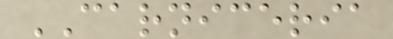CARNICERIA
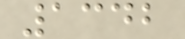1342
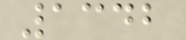1342
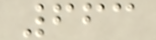663
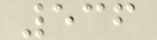536
